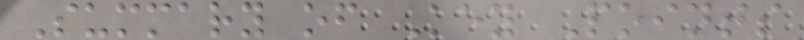Summary of Key Points
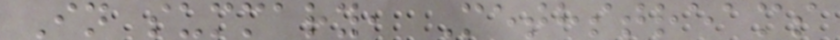In summary, Methstreams
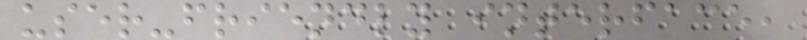user-friendly interface,
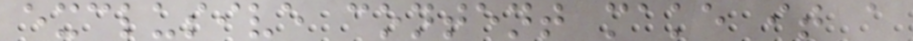exclusive content make it a
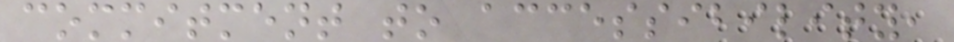commitment to accessibility,
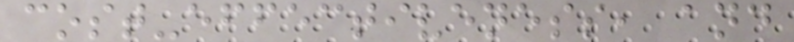cost-effectiveness, and
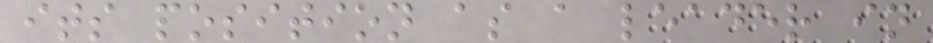its position as a leader in
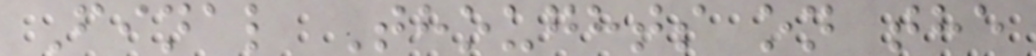Final Thoughts on the
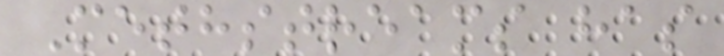Methstreams has
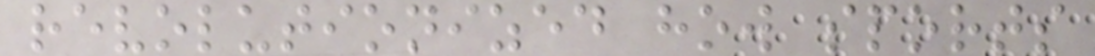revolutionized how sports
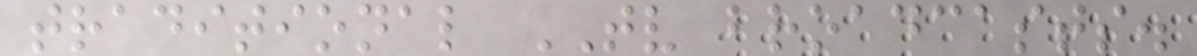traditional TV broadcasts.
